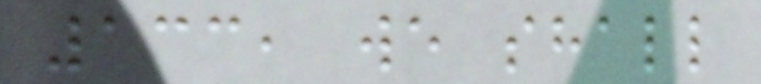133, we shall
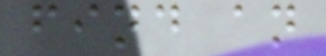find an
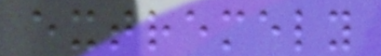extremely
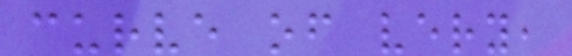curve of very,
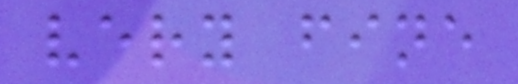very fine
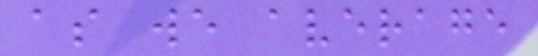as we average
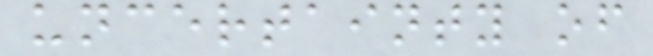uncertainty of
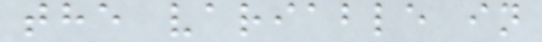the variable in
